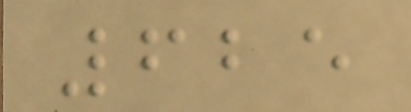625
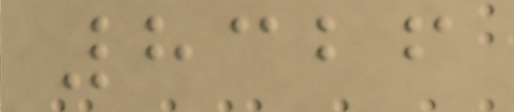8326
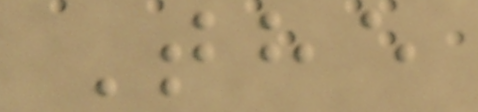The
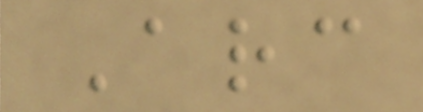Arc
